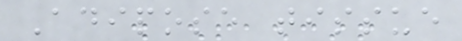Adipose tissue
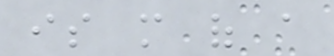is more of a
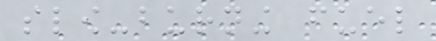slow-burning fuel
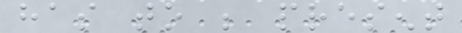has to be present
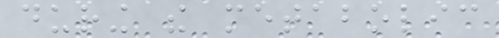during the metabolic
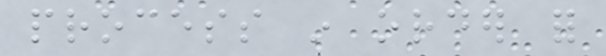process in order for
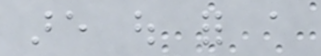are out for a
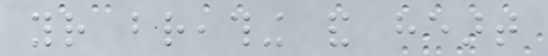your breathing and heart
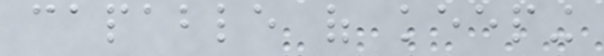capable of keeping
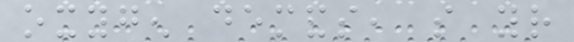oxygen demands, so your
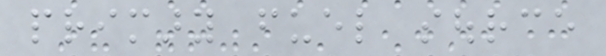primary fuel source
